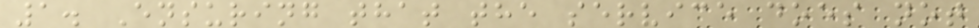1. Ensuring that the service does not
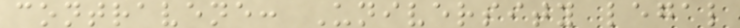contravene: University legal
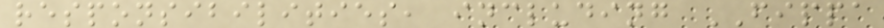responsibilities, including FIPPA
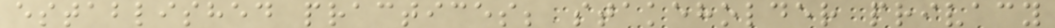established practices; stakeholder privacy
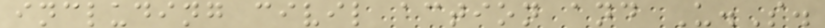including civil action and U.S.
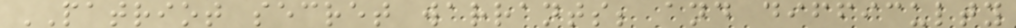PATRIOT secret warrants; and difficulty
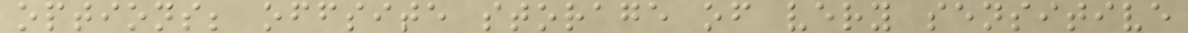options; offsite storage of very sensitive
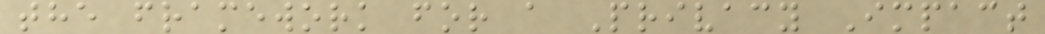the framework for a Privacy Impact
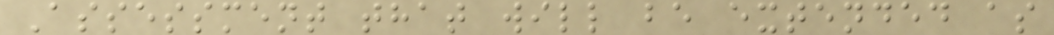Assessment that will be extended as
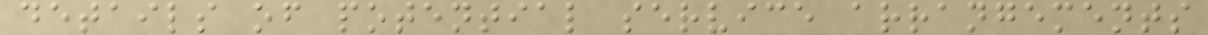details of potential service arrangements
